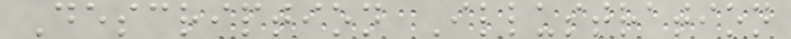Description Illustration
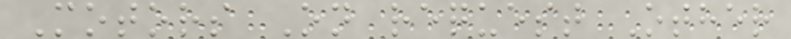Motors On request Other
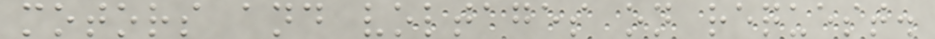motors and voltages on request.
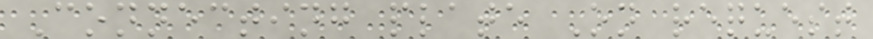Connecting plate On request
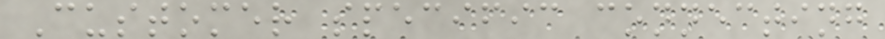Customer specific connecting
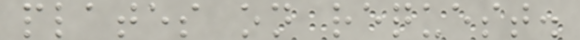plates on request.
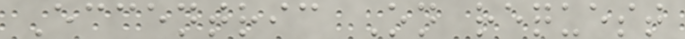Eccentric On request
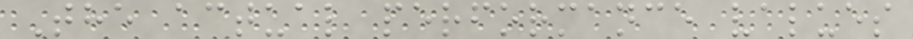The actual performance values
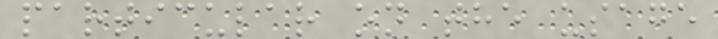particular on the usage
